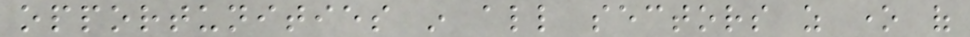opportunities in all sectors as one of
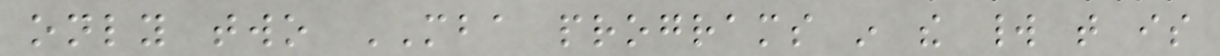only two MBA programs in the world that is
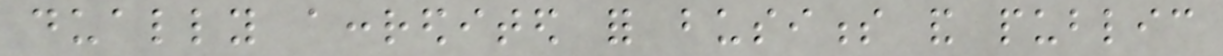dually accredited for business and public
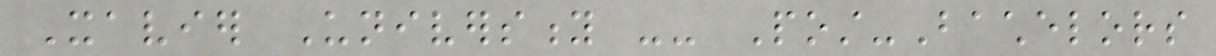Xavier University -- Post-Bachelors
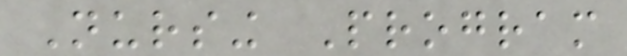Nursing Program
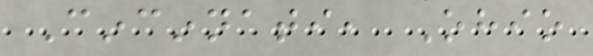Cincinnati, Ohio
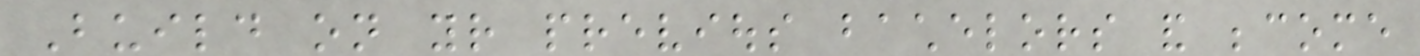Build on your previous bachelors and become
